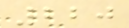220
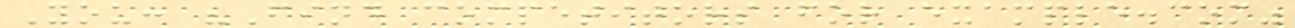You: "Find competitors for example.com"
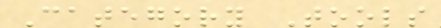Category Tools
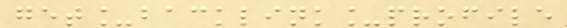get_backlink_profile
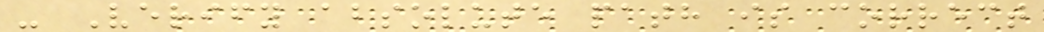- Verify absolute path is correct
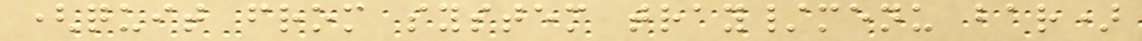(quit from system tray/menu bar)
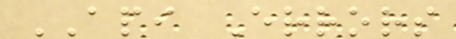API Errors
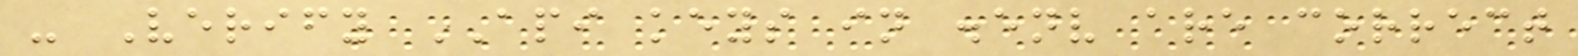- Verify API keys in .env are correct
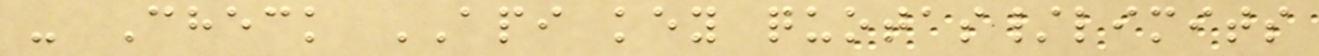- Check API key quotas/limits
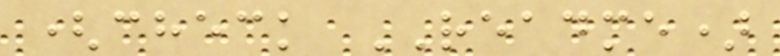(check README)
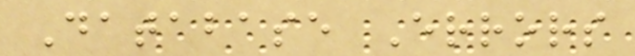Database Errors
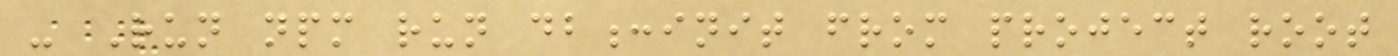- Run npm run db:init from project root
